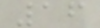16
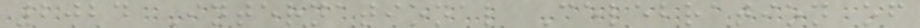2024 International Celebration of
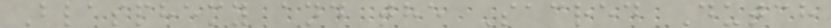Blasphemy and the Sacred Dutch
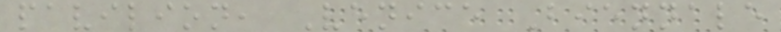pavilion, Venice Biennale
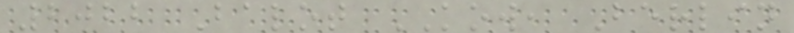2022 Balot KOW, Berlin
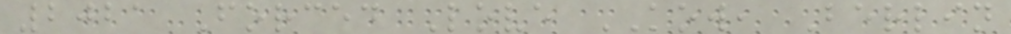2021 Forced Love KOW, Berlin
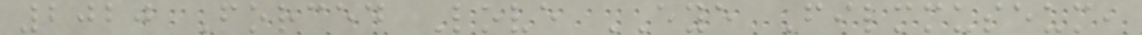2020 Forced Love EYE Filmmuseum,
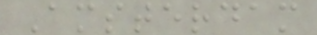Amsterdam
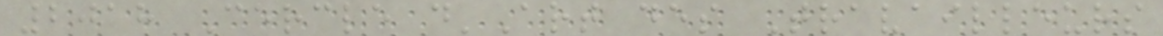2018 Cercle d'Art des Travailleurs
